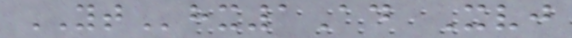YThx1Ad Xvj
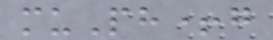muPh+g
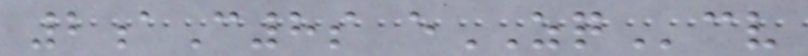2aC8s eZQcv
